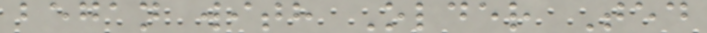began with Older Ted
